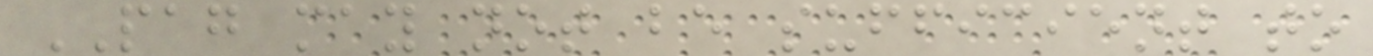PAG may not be sufficient to
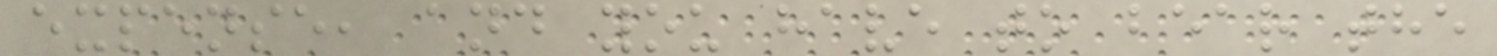expense, and you have to bear the
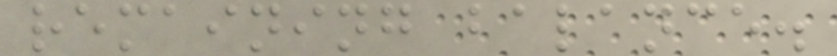remaining balance.
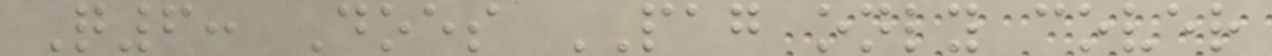Q6: Does PAG only cover
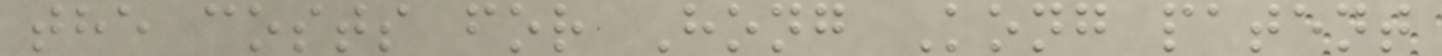the costs for Hong Kong patent
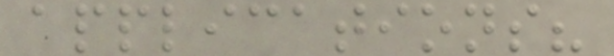applications?
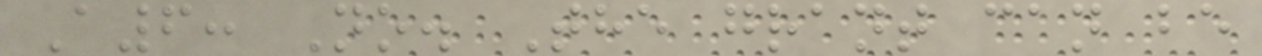A6: No. The grant can be
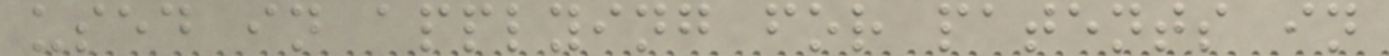used in applying for patents in
